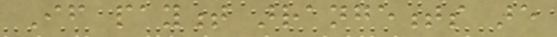If payment arrangements are
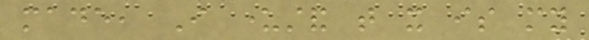made, I understand that it is my
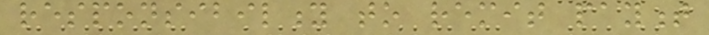responsibility to remit payment
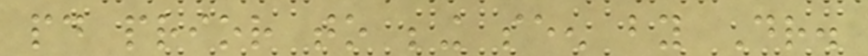paid prior to being seen by Dr.
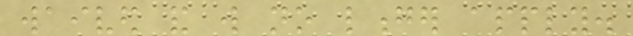waived and will no longer apply.
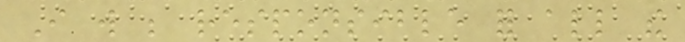I will be responsible for all the
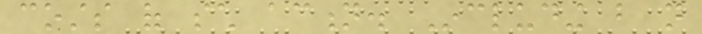costs of such action. Including but not
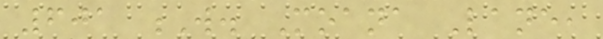601 W. Moana Lane,
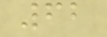62
